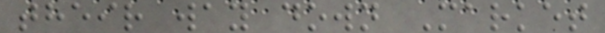their way down Market
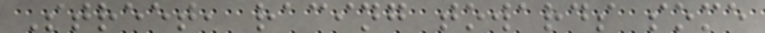Street, racing towards some
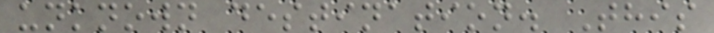unknown destination. This
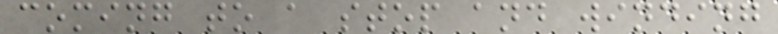coming to a stop and winding
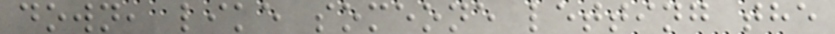down, like someone letting the
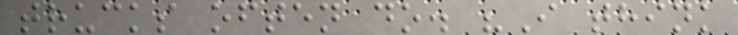trucks often do. "I think
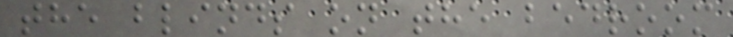the blinds on the bedroom
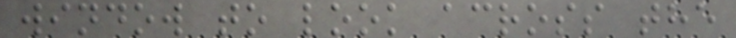window to look across the
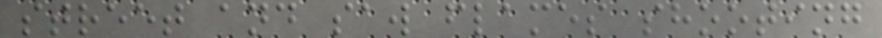street and saw flames shooting
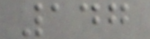147
